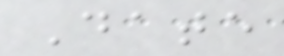Date
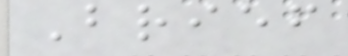Brief
